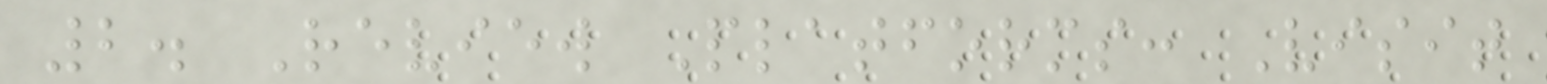2. Review Platforms: Visit
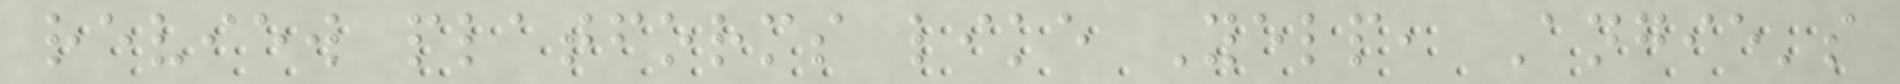review platforms like Yelp, Angie's
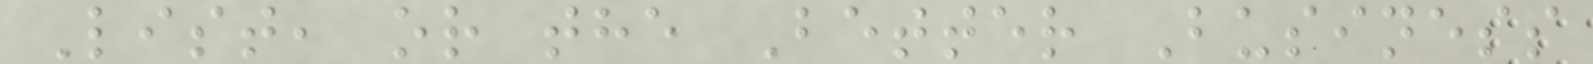List, or the Better Business
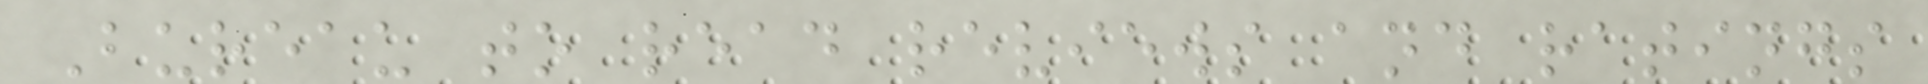Bureau to read reviews and ratings
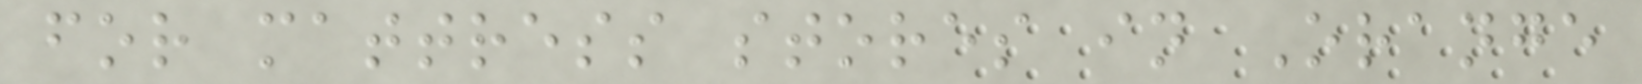for mattress stores in Orange
